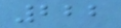222
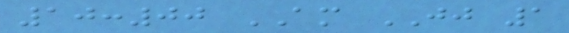10:00 AM JJ 1
